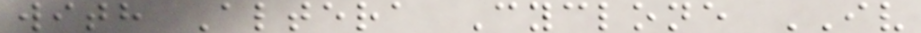with Altera Cyclone IV
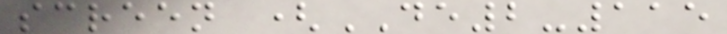screen (DE2-115
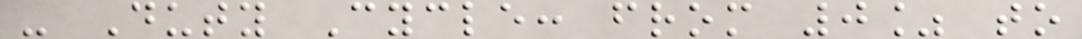- Duty Cycle: from 0% to
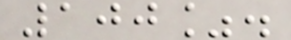100%.
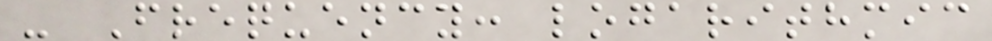- Frequency: logarithmic
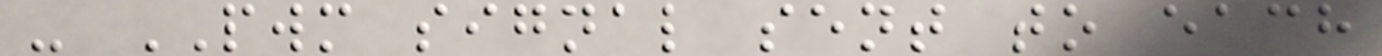- PWM signal sent to each
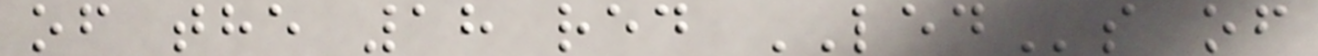of the 18 red LEDs of
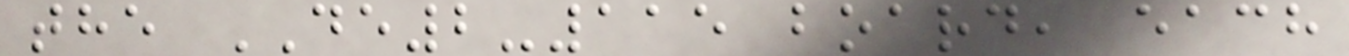the DE2-115 board, each
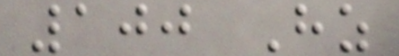100 Hz
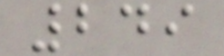249
